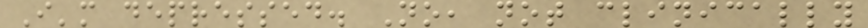I'm depressed. No, not clinically
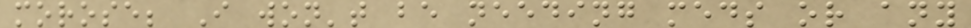morose; I won't be needing meds or any
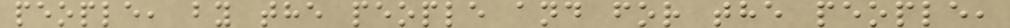people, by the people and for the people,
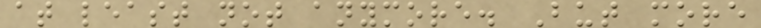at least not anymore. But more
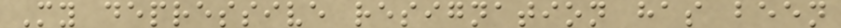My depressive resignation has been
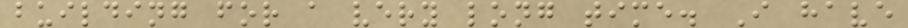building for a very long time. I have
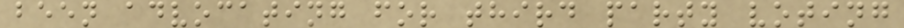been advocating for third party voting
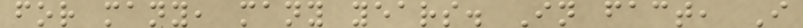for many, many years. In fact, I
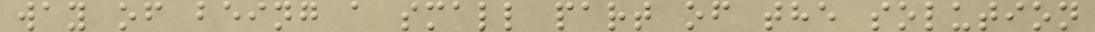way of being a small part of the solution
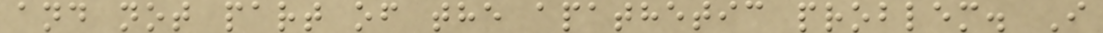and not part of the apathetic problem. I
